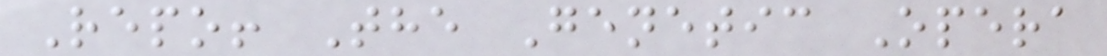Repo! The Genetic Opera
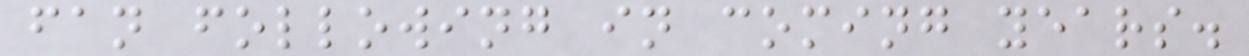fan following in coming years.
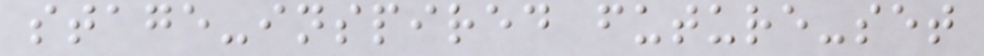stage-inspired future-set
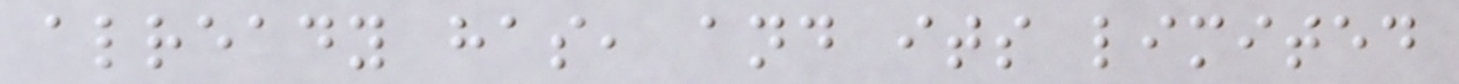already has, and its limited
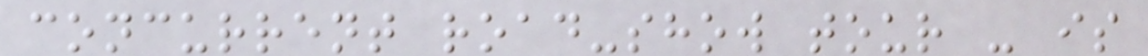concurrent road-show tour - is
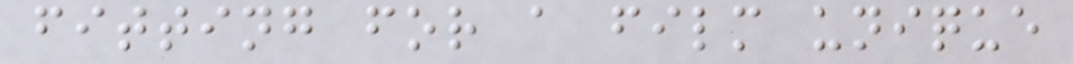fitting for a film unique
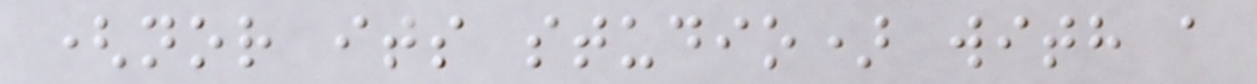(nor its studio) with a
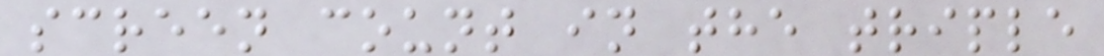screen count in the triple
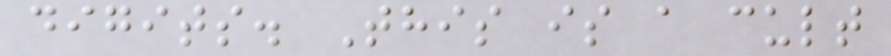digits. This is a cult
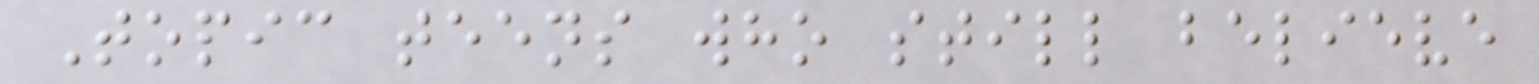Topic teens who still believe
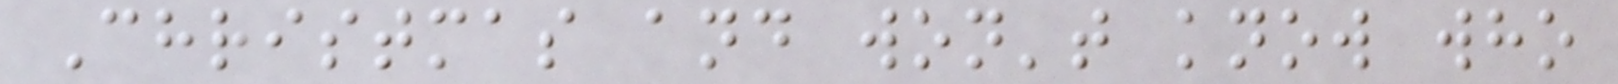Christmas and won't know who
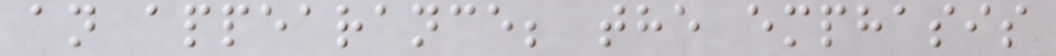an appearance; the emphasis
